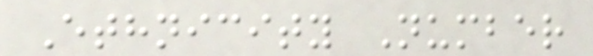Ethnicity Number
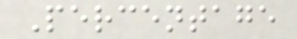Percentage
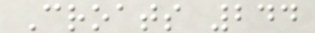Croats 244
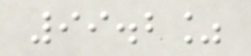99.2%
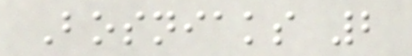Bosniaks 2
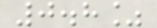0.8%
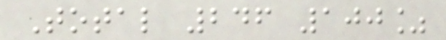Total 246 100%
